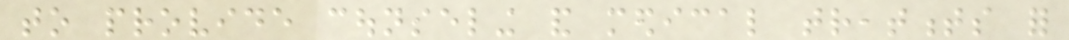to provide counseling and medical treatments for
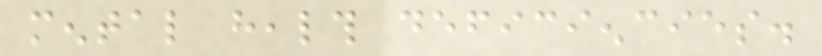mental health deficiencies.
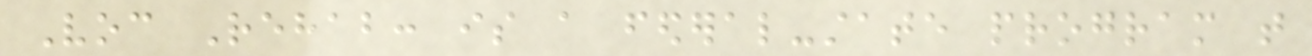Voc Rehab: is a federal-state program that
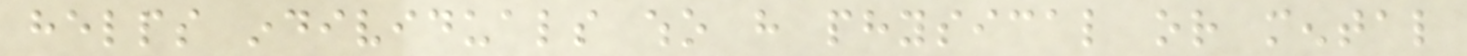helps individuals who have physical or mental
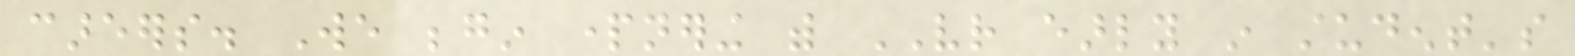careers. We begin partnering with VR early in student's
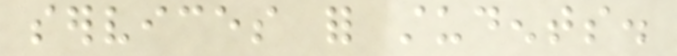services for students.
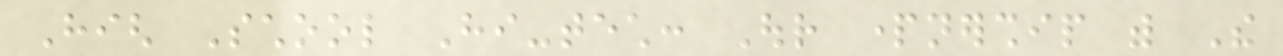High School Hi-tech: Our partnership with The
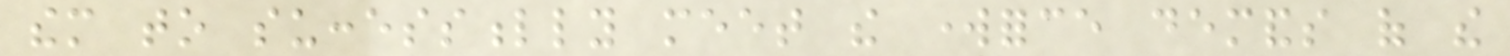them to successfully meet the workforce demands of the
